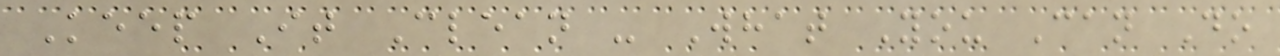Keep It Clean - What You Can Do
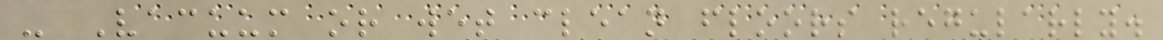- Vacuum or wet clean floors regularly.
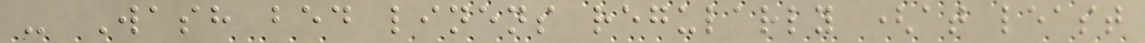- Wash bed linens regularly (at least
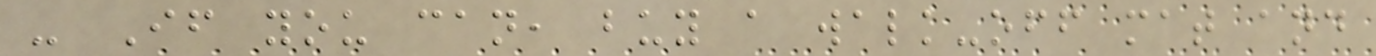- If you can, buy a walk-off mat and
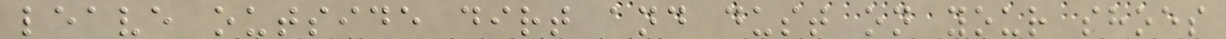leave outside dirt and dust on your shoes
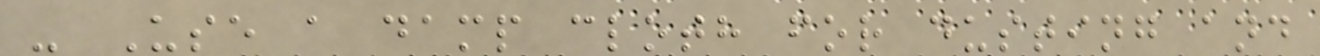- Use a damp cloth for dusting and
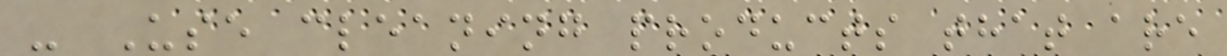- Use cleaning products that are
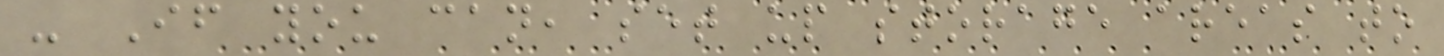- If you can, set up storage areas to
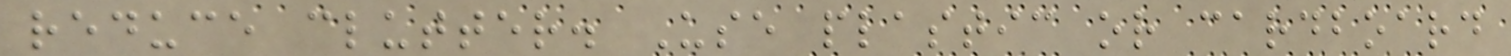reduce clutter. Use plastic or cardboard
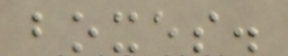boxes.
